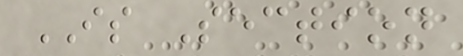IS Section
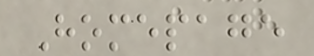Homepage
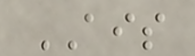AIS
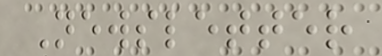Newsletter
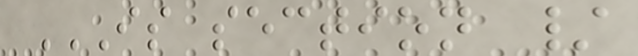IS SECTION /
